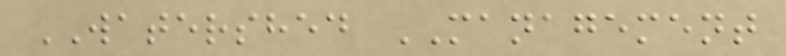WATERSHED MANAGEMENT
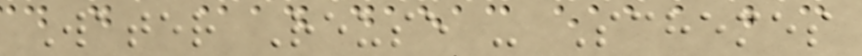Water Reuse - Schemes
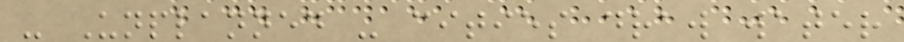- Unplanned - cities draw water
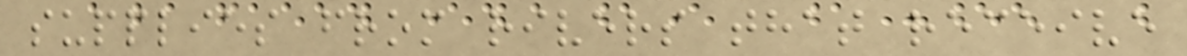supplies from rivers that receive
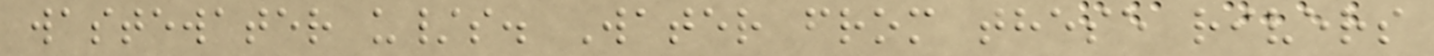wastewater u/s. Water from these rivers
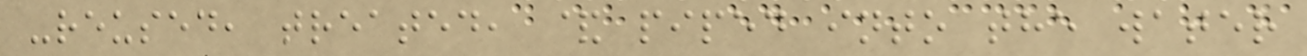-reused, treated, & piped into the water
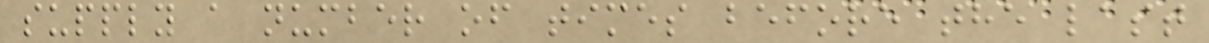supply a number of times before the last
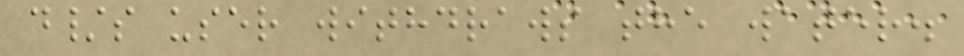d/s user withdraws the water.
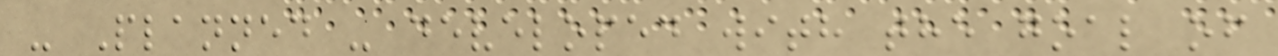- Planned - developed with the goal of
